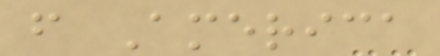f America
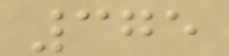375
